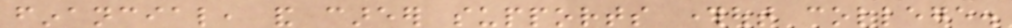financial, and career supports throughout college.
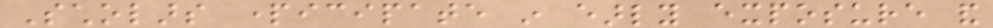Scholars participate in early exposure and
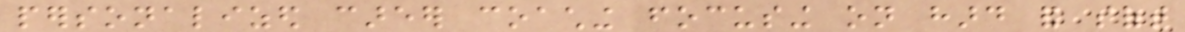personalized career coaching focusing on hard and soft
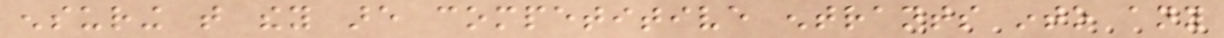ensuring that they are competitive entrants into any
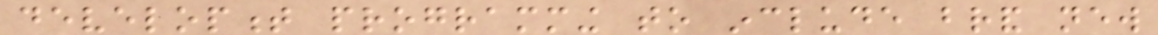development programming to include brand new
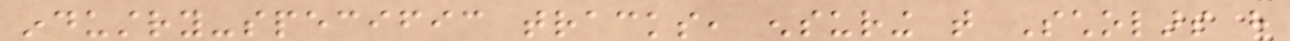industry-specific tracks, ensuring that Scholars have
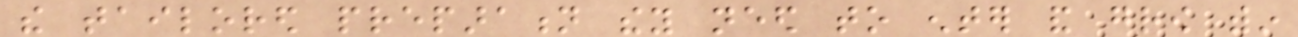the tailored preparation they need to enter and grow within
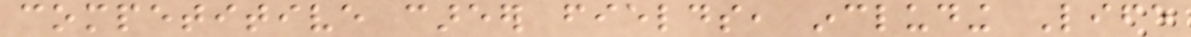competitive career fields, including Life
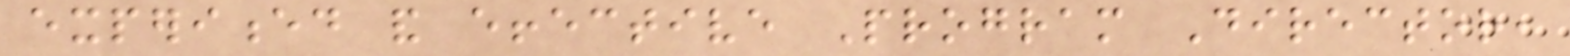experienced and effective Program Director,
